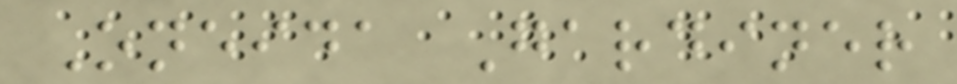Oneida Gardiner
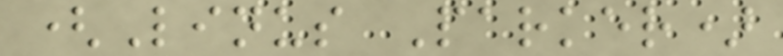(Linus Parker)
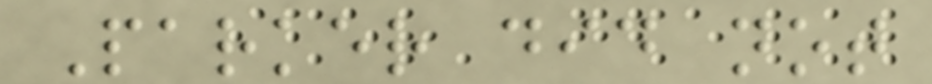Parker did not
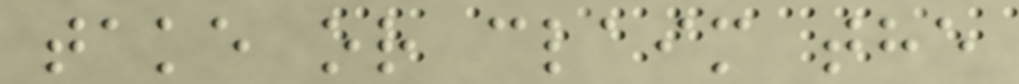take or claim the
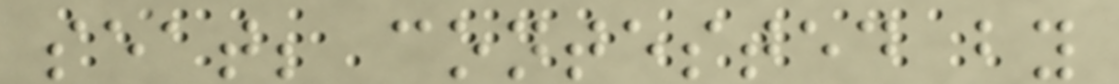seat; contested by
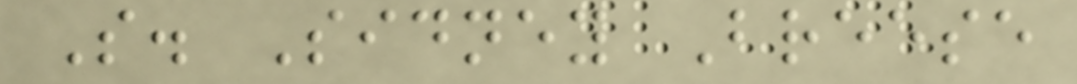S. Sidney Breese
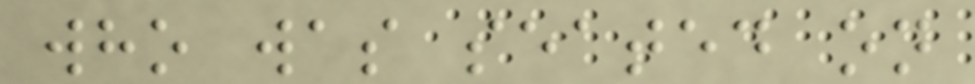who was seated on
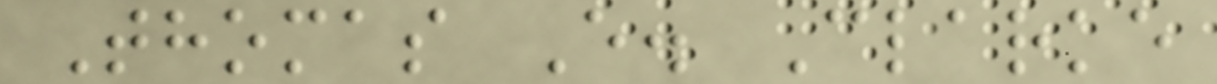Thomas E. Clarke
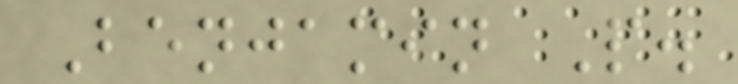Benjamin P.
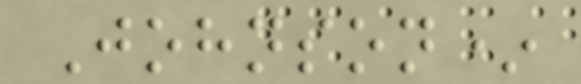Johnson*
